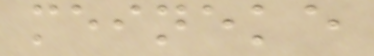meineke
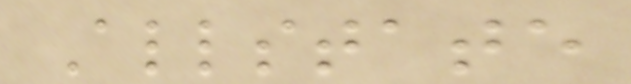Allstate
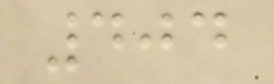404
